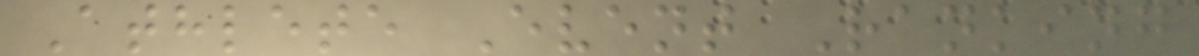Athlete Event Ranking
